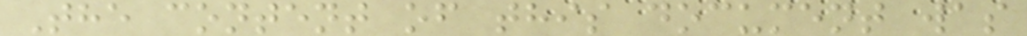The content of this document was
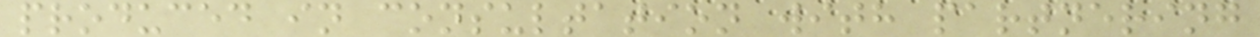produced in consultation with partnering
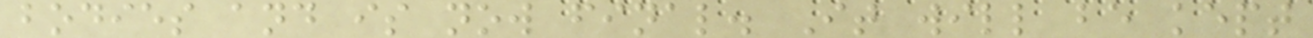bodies and is now final. It will be kept
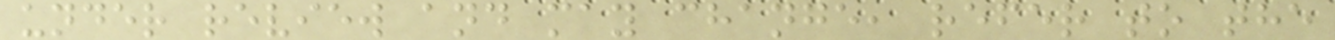under review and may change, refer to the
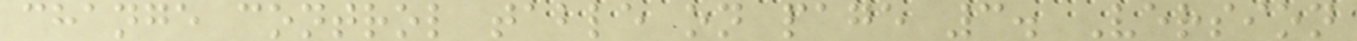change control table on page 3. Version
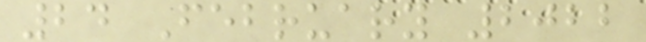24 February 2022
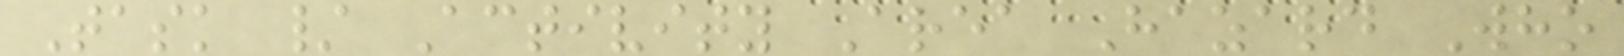Task / Activity Area Hazard Who
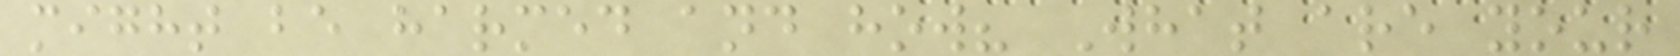might be harmed and how? What are your
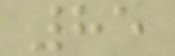85
